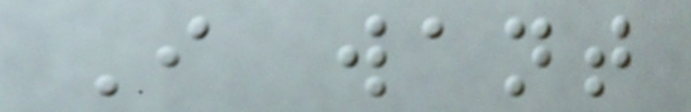I want
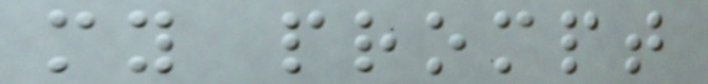my prompt
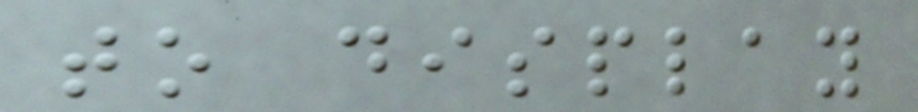to display
